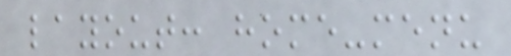layout: home-menu
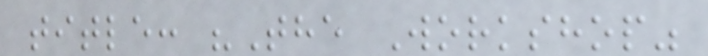title: "The Workshop"
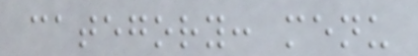category: menu
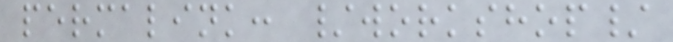permalink: /workshop/
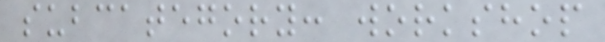subcategory: workshop
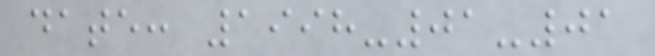date: 1998-01-01
